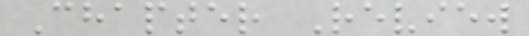Chapter Review
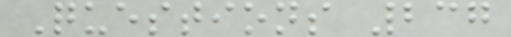Questions 237
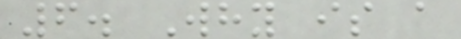6. Why is a
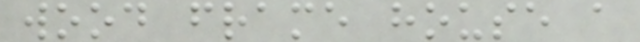wood frame house a
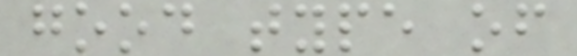good type of
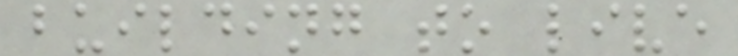building to live
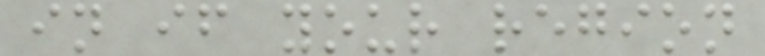in if your region
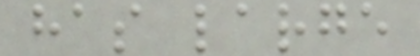has large
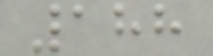188
